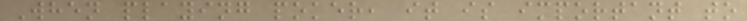When playing poker, it is important to
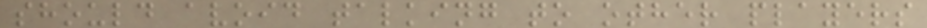should avoid talking to other players
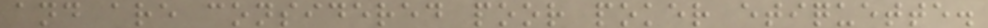and are considered poor poker etiquette.
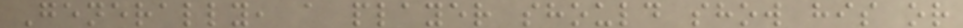Generally, a player should show his or
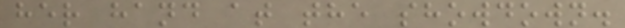her hand at the showdown.
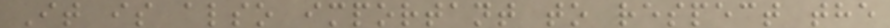It is also important to respect the
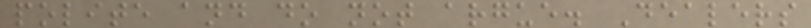polite and do not argue. Dealers
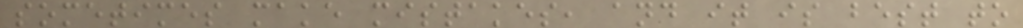sometimes make mistakes, and it is best to
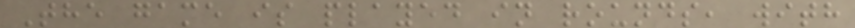The game is played in rounds, with
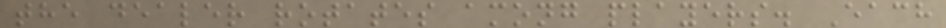the dealer rotates among players. Each
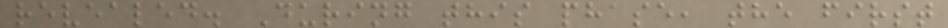revealed. During this phase, the first
